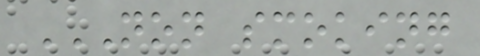NON SMOKING
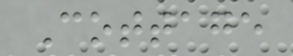Cottage
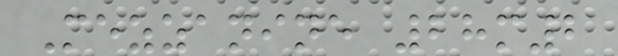Mezzanine 28m2
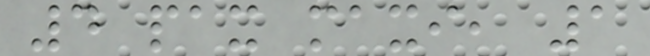4 pax maxi, 1
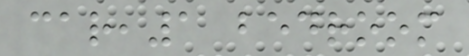car,1 bedroom
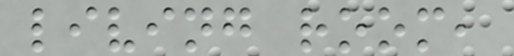living room,
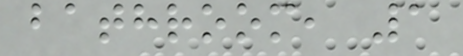bathroom, 1
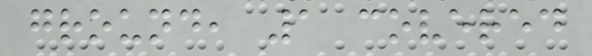ground, 1 covered
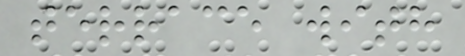terrace with
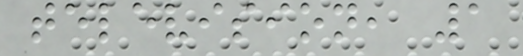television, 1
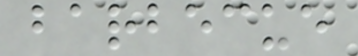barbecue
